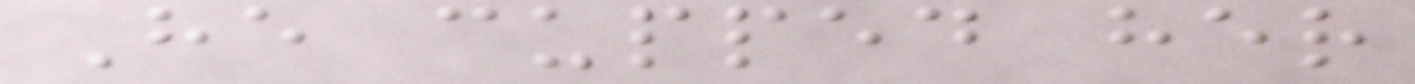He cupped her
